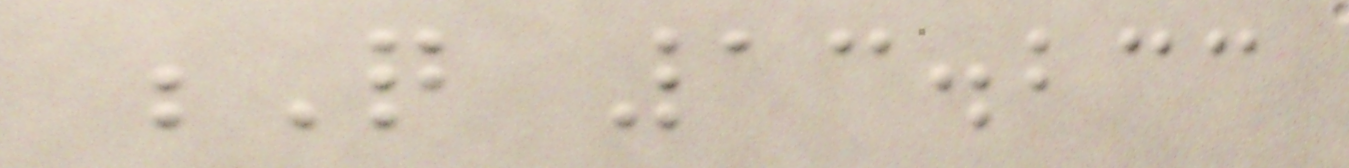Q 13.233
